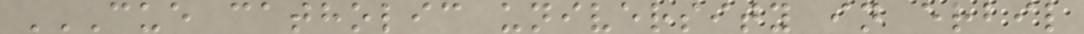CUE CATHOLIC UNIVERSITY IN ERBIL
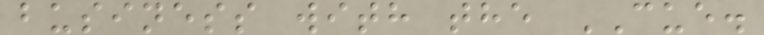business with the CUE.
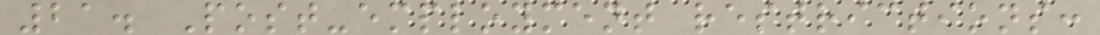21. Post-employment restrictions:
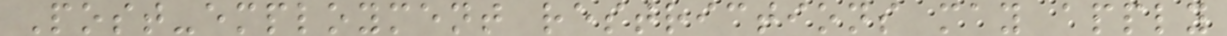Post-employment restrictions may apply
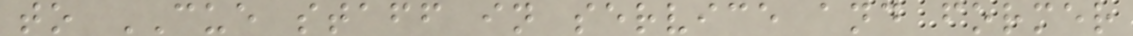to CUE staff in service and former
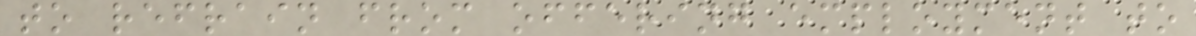to refrain from offering employment to
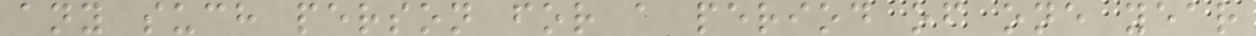any such person for a period of one year
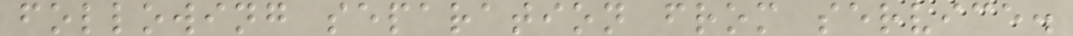following separation from service.
